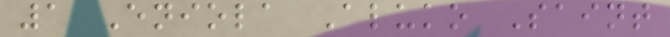1 Eniola Aluko Saint
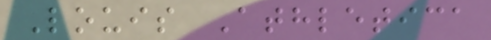Louis Athletica
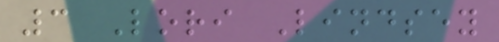3 Lori Lindsey
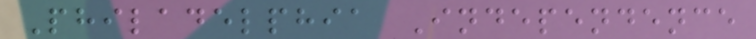Philadelphia Independence
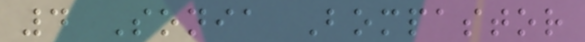4 Sonia Bompastor
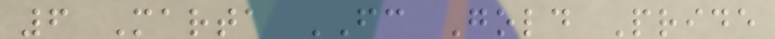6 Marta FC Gold Pride
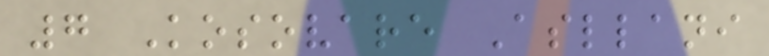7 Kosovare Asllani
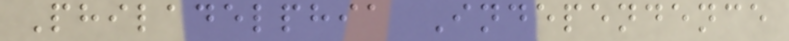Philadelphia Independence
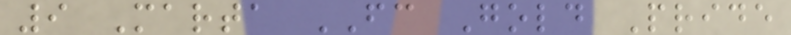9 Marta FC Gold Pride
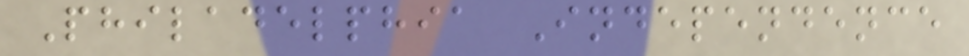Philadelphia Independence
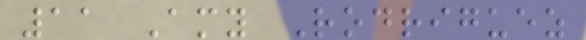11 Amy Rodriguez
